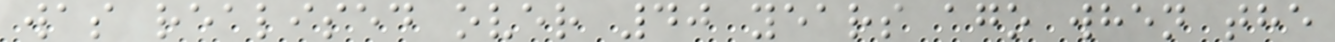was realised over 40 years ago when the
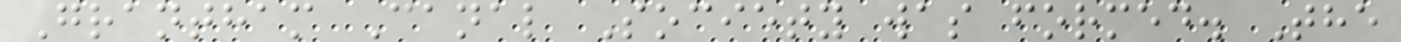Grantham Canal Society was formed. The
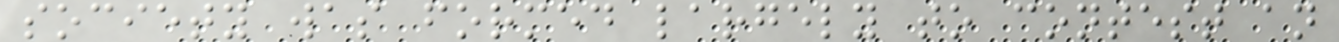society was formed largely to contest an
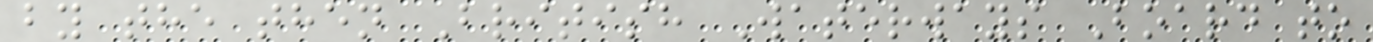by the then British Waterways Board to
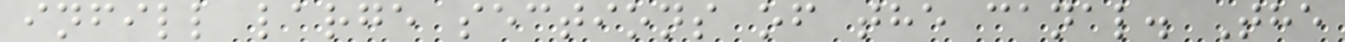infill large sections of the canal. The
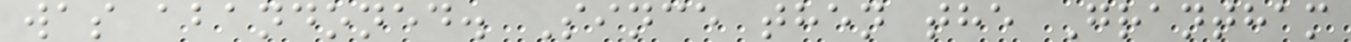was abandoned. Since then the Grantham
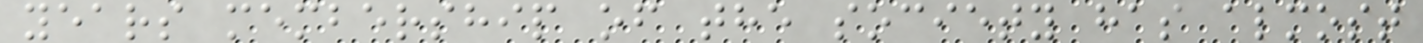years membership of the society has almost
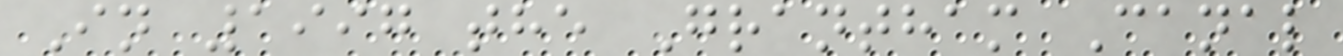In 1997 the Grantham Canal
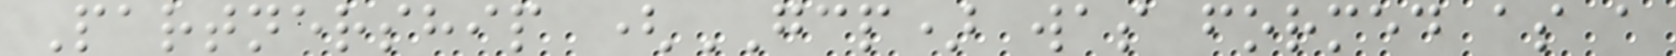Partnership (GCP) was formed as a
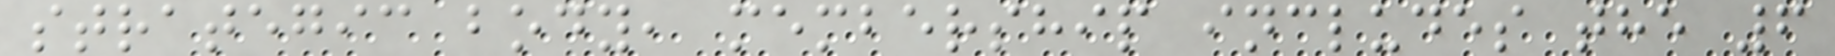strategic body, membership includes the 6
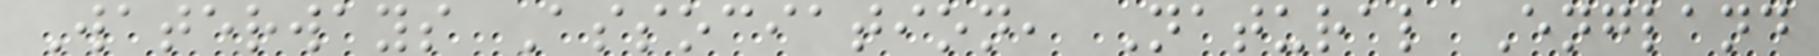Waterways Association, Natural England
